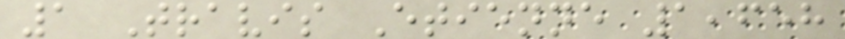1 Travis Etienne 1,658
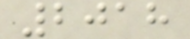2018
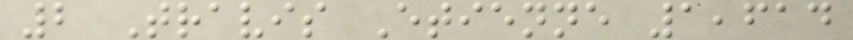2 Travis Etienne 1,614
